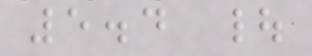5.4 |
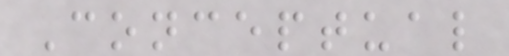Conceptual
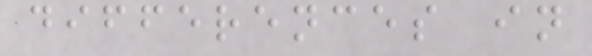differences in
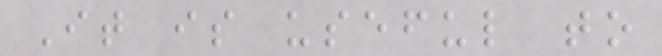It is useful to
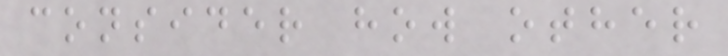consider how other
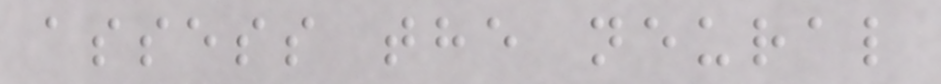assess the neural
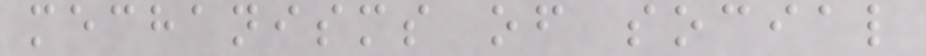mechanisms of social
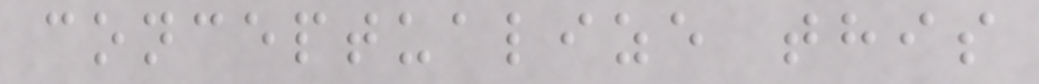conceptualize this
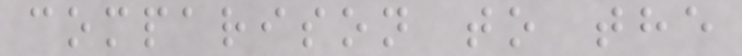comparison to the
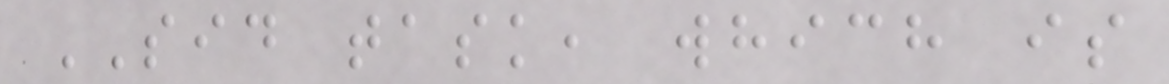SID task, which is
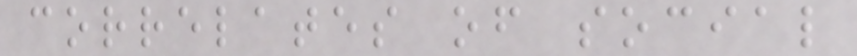correlates of social
